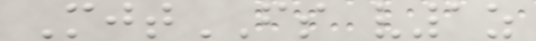MjtFS v1z
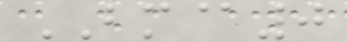BM@0
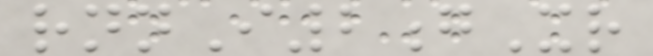rnnI2gXr
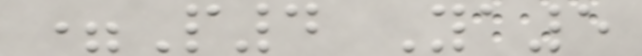=P4 Ya5
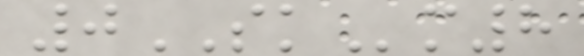0SKm8
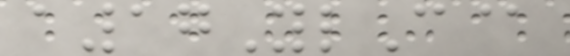a17YlC@
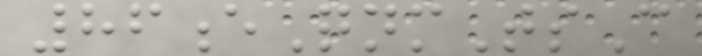86eQnmTsC
